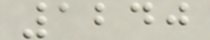1240
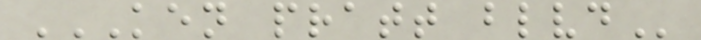KEN PRATT BLVD
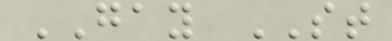GAY ST
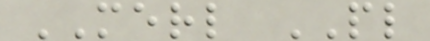MERL PL
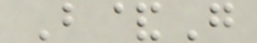B&G
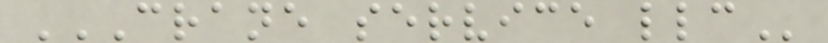CRANE SERVICE LLC
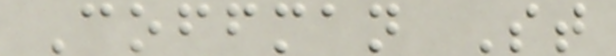Coffman St
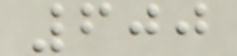600
